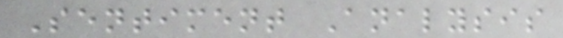Sentiment Analysis
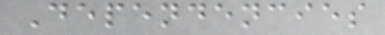Dependencies
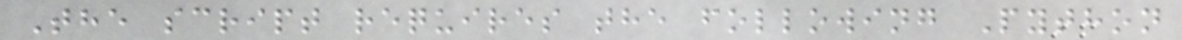The script requires the following Python
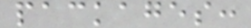packages:
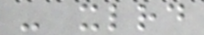- xlrd
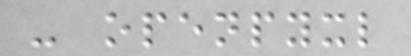- openpyxl
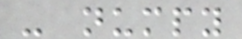- numpy
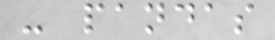- pandas
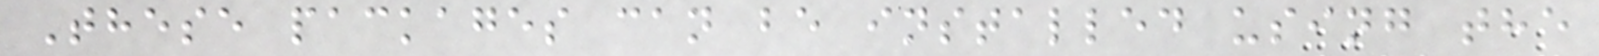These packages can be installed using the
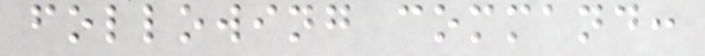following command:
